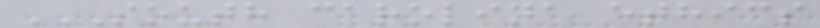SOUTH CAROLINA ETHICS
